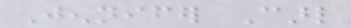Jennifer Carl
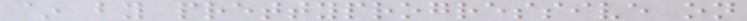~ by prettyprogressive on
